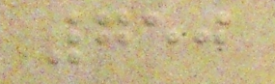750
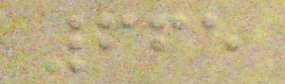665
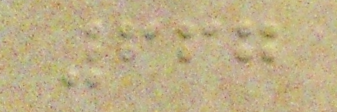667
